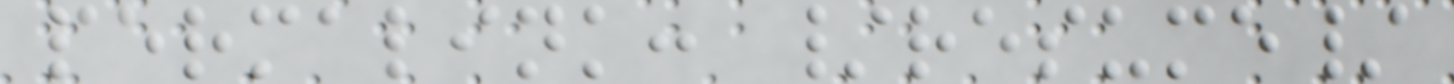permalink: /resume/
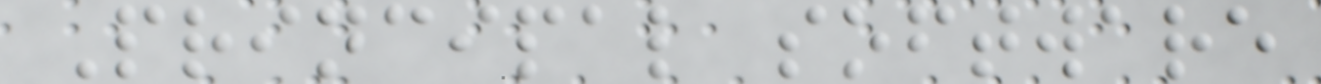Principal software
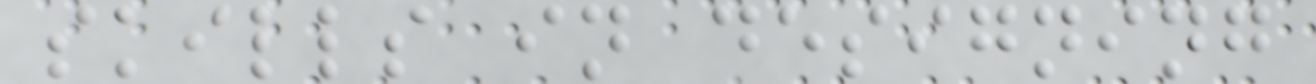skills in designing
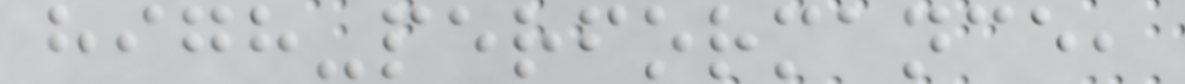high-performance,
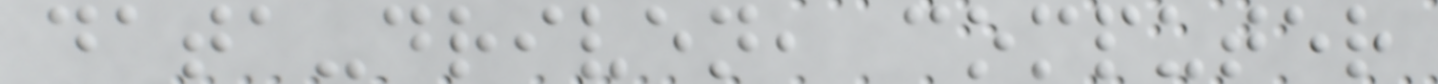data-driven, computer
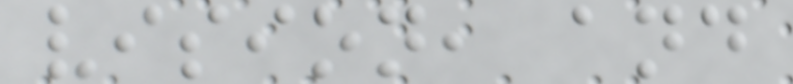vision, and
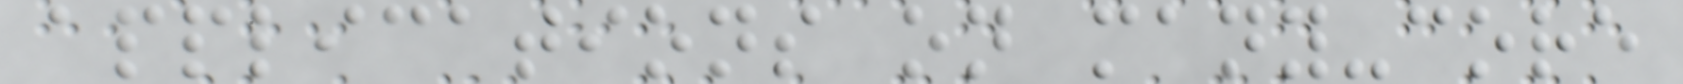applications on many-core
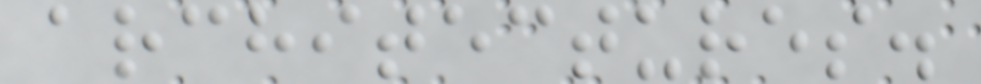architectures.
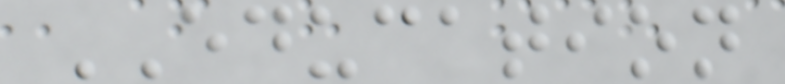EDUCATION
